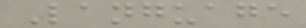Language
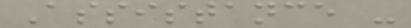Assistance -
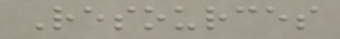Resources
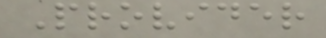Provider
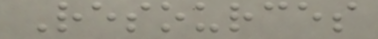Resources
